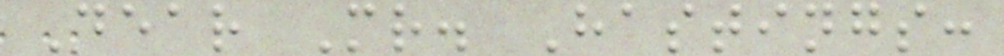Dear Mr. Hastings:
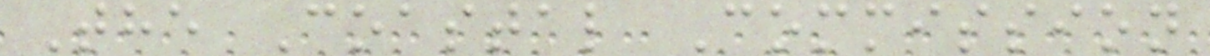The Coastal Commission
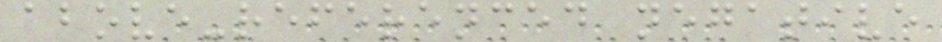above-referenced negative
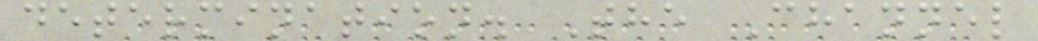determination. The Channel
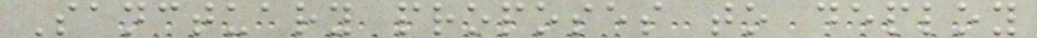Sanctuary proposes to deploy
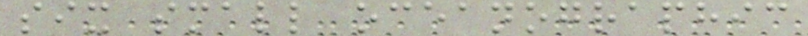six small oceanographic
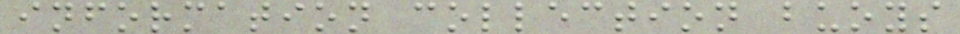information collection buoys
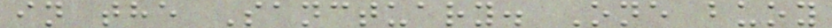in the Sanctuary. One buoy
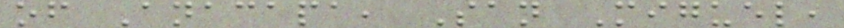of Anacapa, San Miguel,
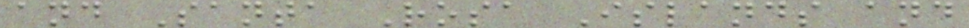and Santa Rosa Islands and
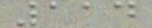114
